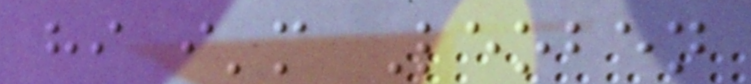hi i'm Leoben
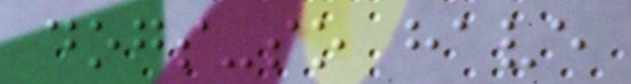dogs-so have
